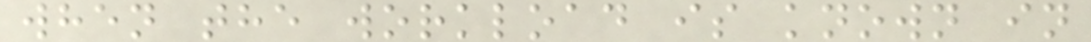when the workload is known in
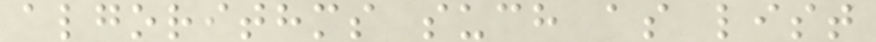algorithms such as list
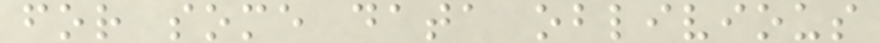for some data oblivious
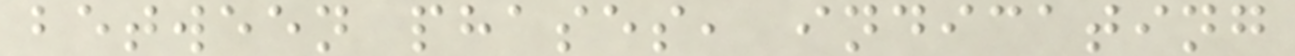between phases, indicating
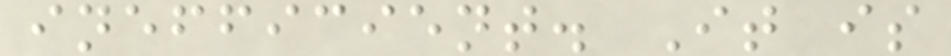inefficient. It is
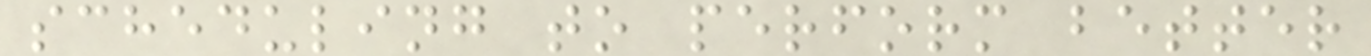scheduling to perform better
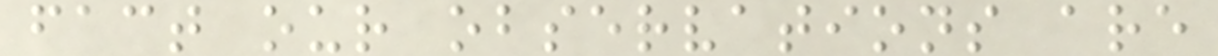fact our observations are
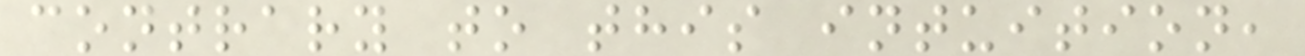contrary to this intuition,
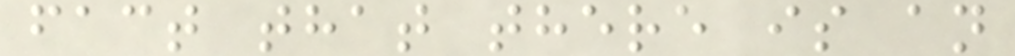fact that there is an
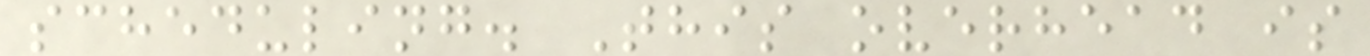scheduling. This overhead is
